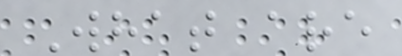What are
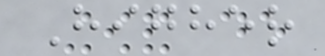Higher
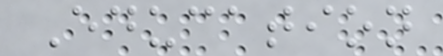Education
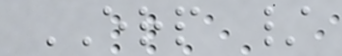ERP /
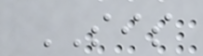SIS
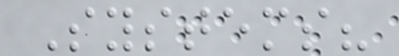Systems?
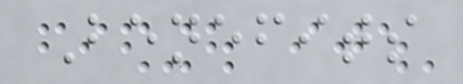Benefits
